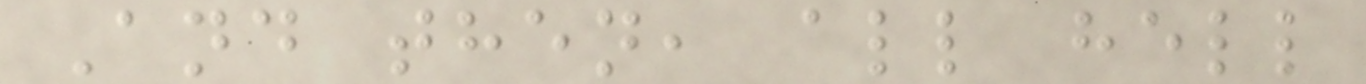And then, all hell
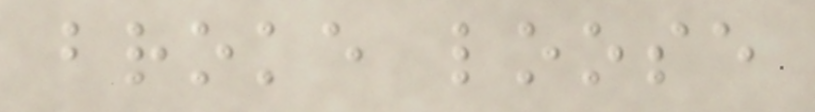broke loose
